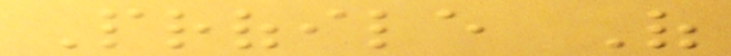Profile Of
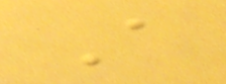A
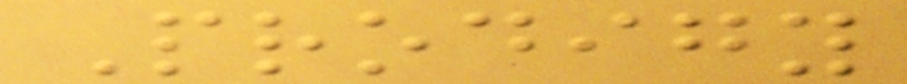Prodigy
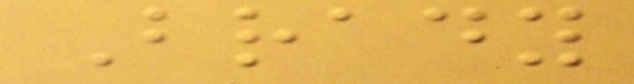Brady
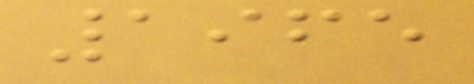1965
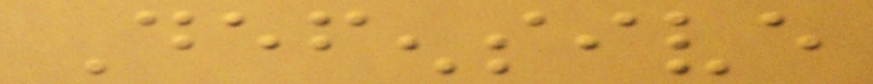Defensive
